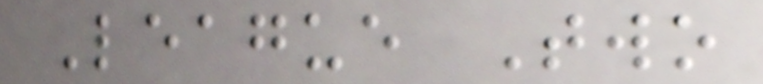League Two
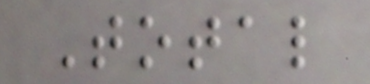Total
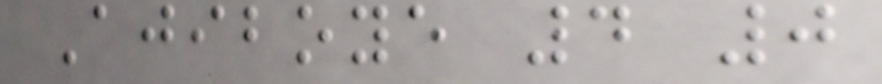Ajiboye 4 0
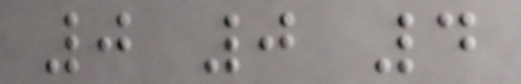0 0 4
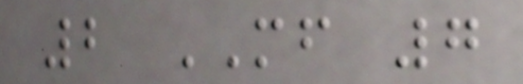2 MF 7
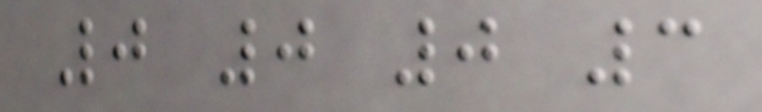0 0 0 3
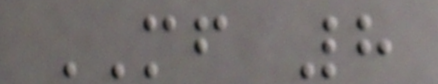MF 8
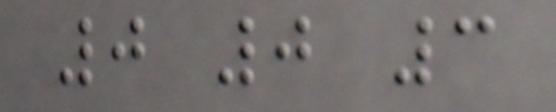0 0 3
